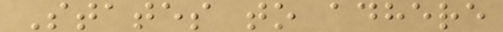States to adhere
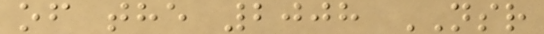of the 2008 NSR
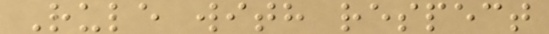Rule with respect
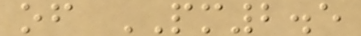of PM2.5
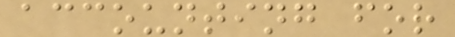accounting for
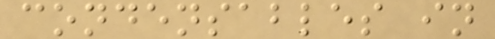condensables in
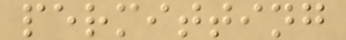permitting
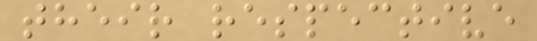their respective
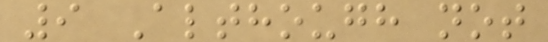9 Although not
